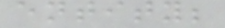entity;
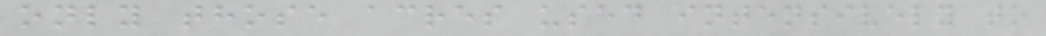only those acres used intensively to
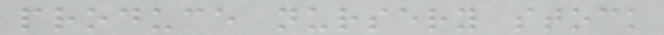produce nursery stock
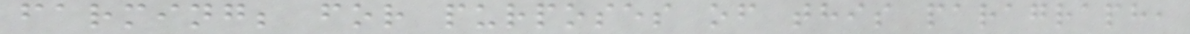farming; for purposes of this paragraph,
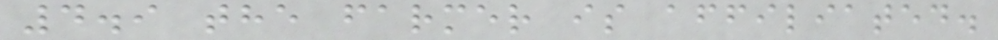4.9 the farmer is affiliated.
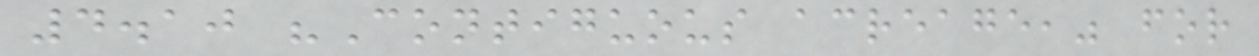4.10 "Contiguous acreage," for
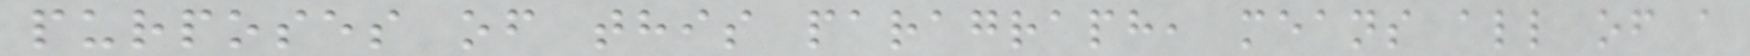purposes of this paragraph, means all of a
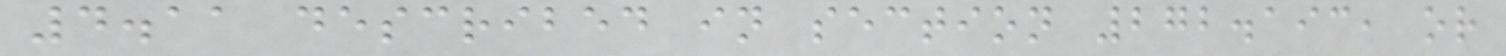4.11 described in section 272.193, or
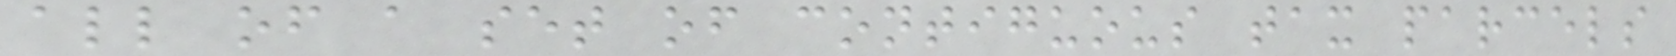all of a set of contiguous tax parcels
